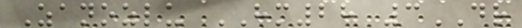Zanozlu HM28 3DR
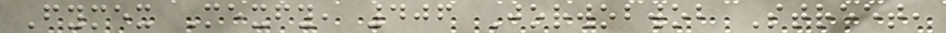Fymex Mexfy, 406 Jorwobwob Street,
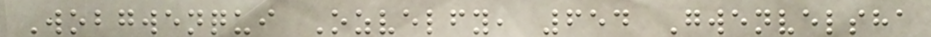Wobgwenqui Ozvelfy, 654 Gwenvelsha
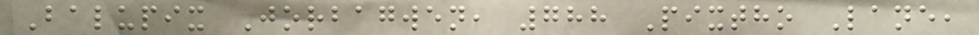Balupix Jorbagwen, 788 Pixtho Lane,
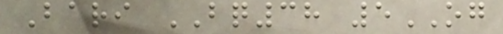Bari BQ38 5OG
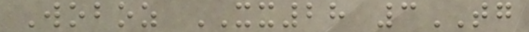Woboz XX28 3TG
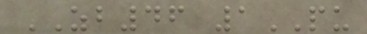ZB46 1PU
